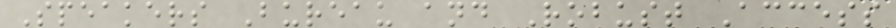Speakers Bureau and Robust Access
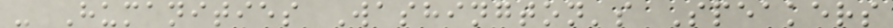- Humanities Washington's Speakers
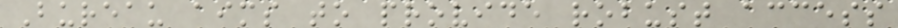Bureau aims to provide robust access
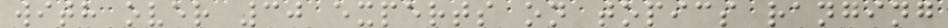with over 30 experts on topics ranging
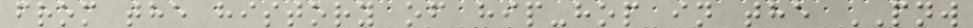from the history of hip-hop in the PNW
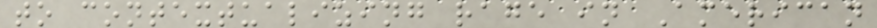to contextualizing rage in American
